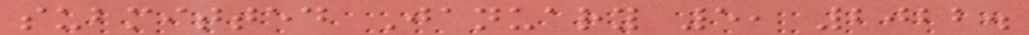submitted January 5, 2022.
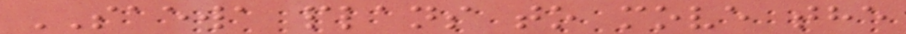SAEWA plans to move the
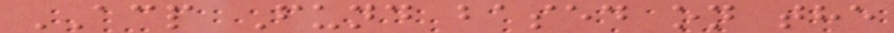ACP Fund based on the
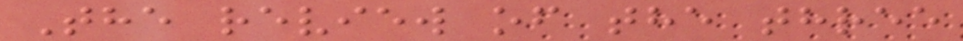The review of the three
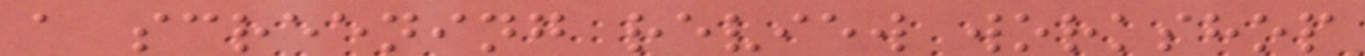a screening review workshop
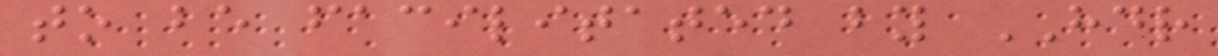to be facilitated by HDR
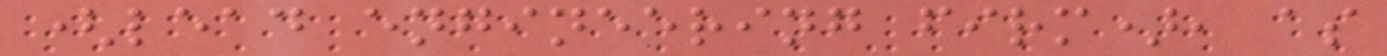(lead engineering firm), as
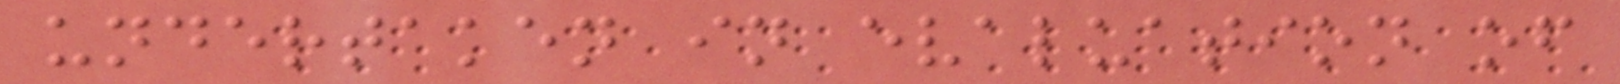undertaken in evaluation of
